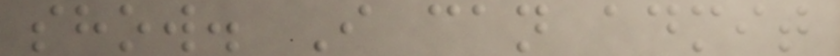show. I can admit
